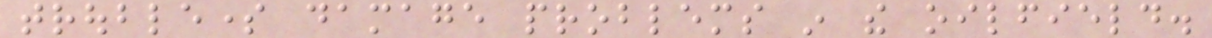troublesome damage problems in the oilfield.
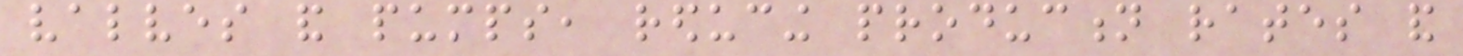valves and pumps, reducing production rates and
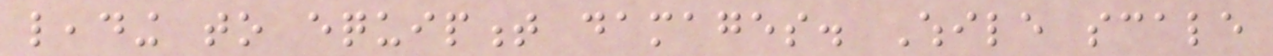leading to equipment damages. While scale
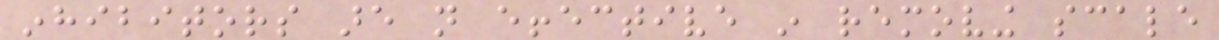inhibitors are not effective in removing scale
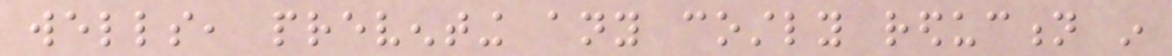wells, preventing any costly reduction in
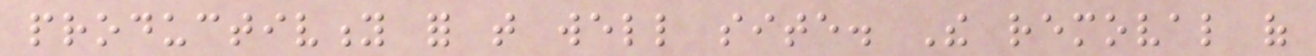productivity for that well site. The removal of
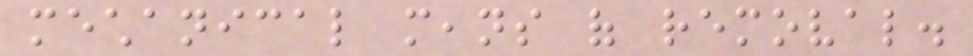mechanical means of removal.
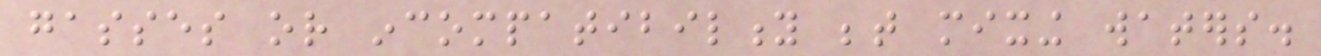gasses or incompatibility between mixing waters.
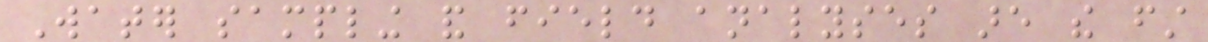Water sampling and field analyses are the first
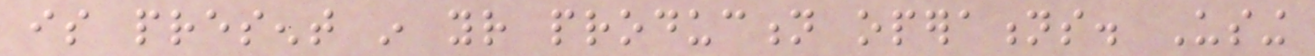is present in your production operations. Using
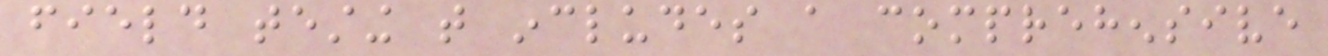field testing that includes a comprehensive
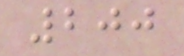200
